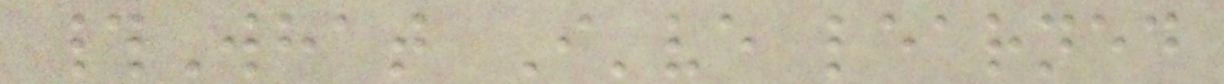#What I've learned
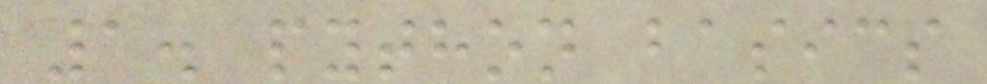1. python basics
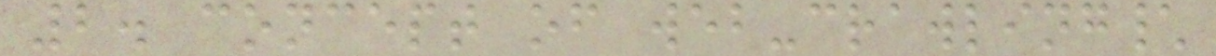2. concept of web-crawling\
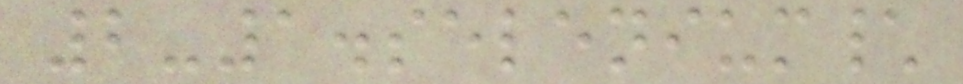2-1.selenium\
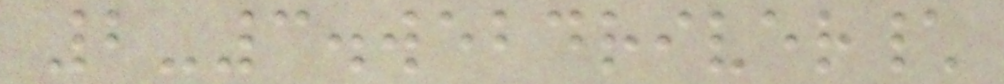2-3.webdriver\
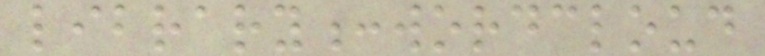library:wordcloud
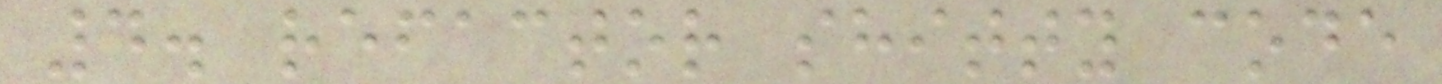4. refactor shitty code
